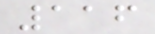116
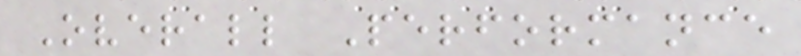Overall Performance
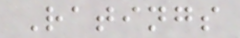Ratings
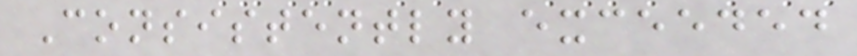Consistently exceeded
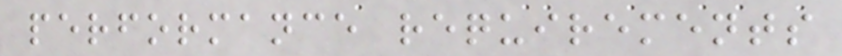performance requirements
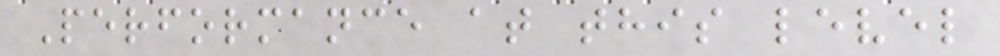Performance at this level
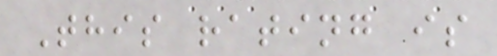This rating is
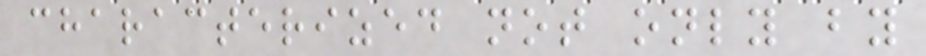characterized not only by
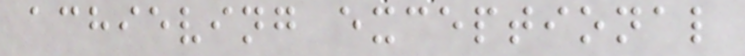achieving exceptional
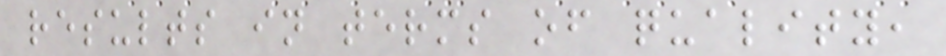results in terms of quality,
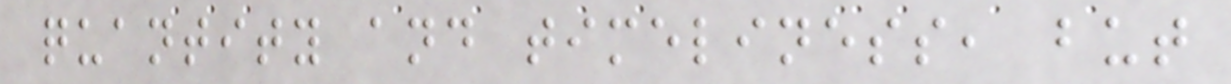quantity and timeliness, but
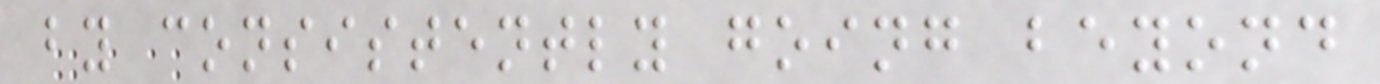by consistently going beyond
